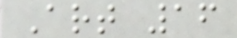Art 16
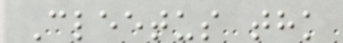Cleetus thk
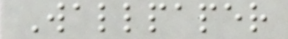Wallpaper
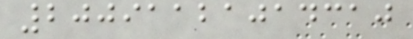20091121014310
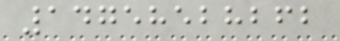14758528262
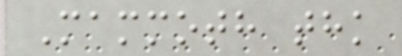Mammoth thk
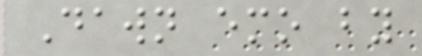Dawn emo by
